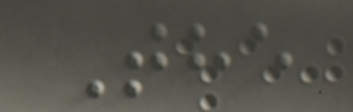The
